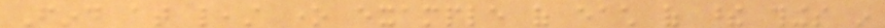Find at least one example of each of these things in
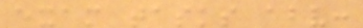exam tasks above:
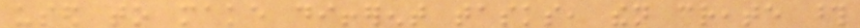used to make different tasks, then create those
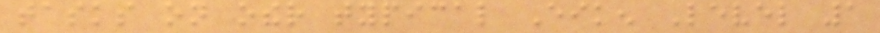tasks on other typical Eiken Level 1
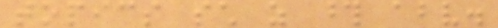topics such as those above.
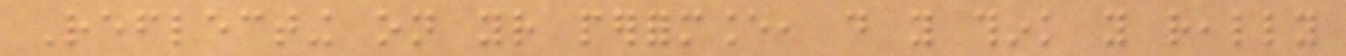Reflecting on your performance, do you think you really
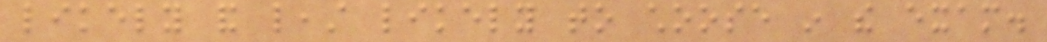likely and least likely to choose in the exam.
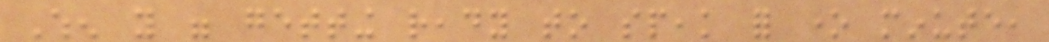When you were getting ready to speak for one minute,
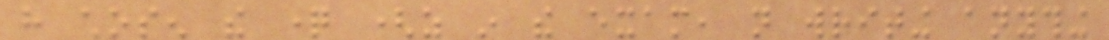have chosen the question (as in the exam, not writing anything
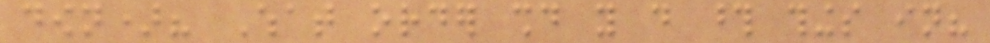down)? What order should you do those things in?
